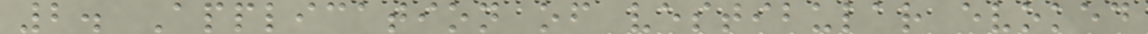2. Application of vestibular evoked
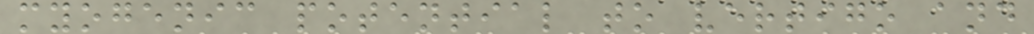myogenic potential to vertigo and
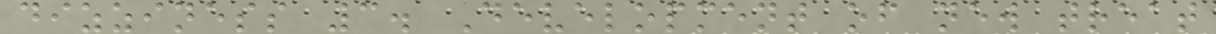dizziness 3. Development of new treat
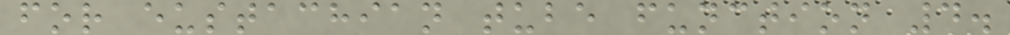for eustachian tube function 4.
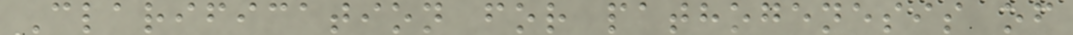Clarification for pathogenesis of
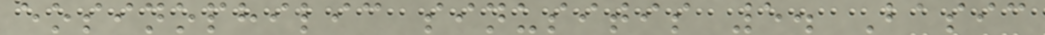eosinophilic sinusitis 5. Basic
